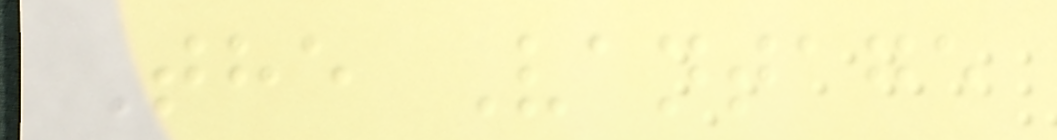The Vantage
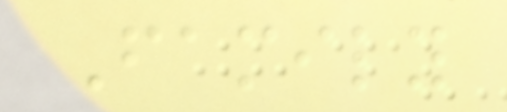Family
